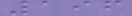196
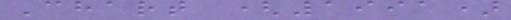Chart (1991)
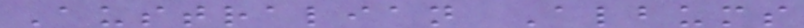Australian Albums
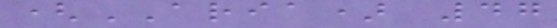(ARIA) 47
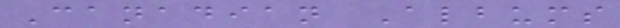Canadian Albums
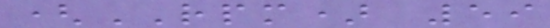(RPM) 59
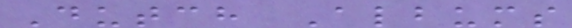Dutch Albums
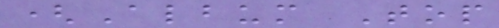(Album Top
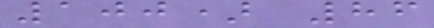100) 86
